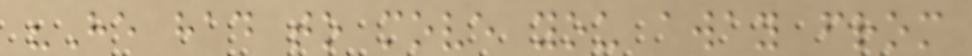"He had to move you away from
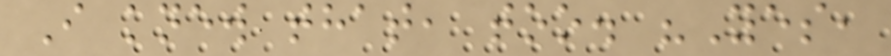I knew that, too. "Yes,
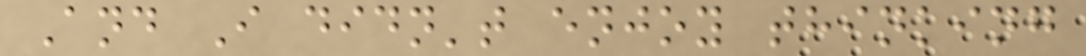And I didn't enjoy thinking
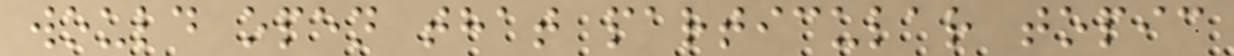would open that particular topic
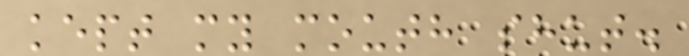kept my mouth shut.
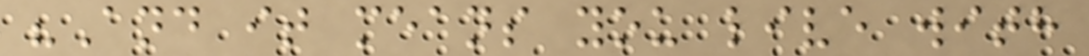"And it means you live with
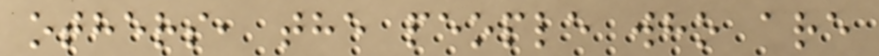others, the people who are
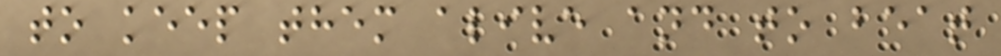to keep them alive and to beat
